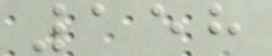158
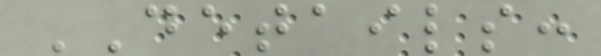DETAILS:
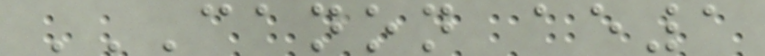CANON AE1
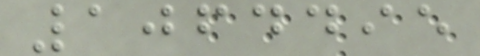1064495
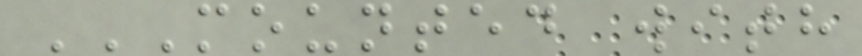MOUNTED WITH
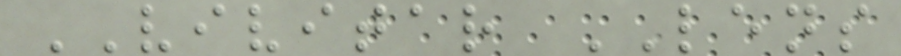VIVITAR LENS
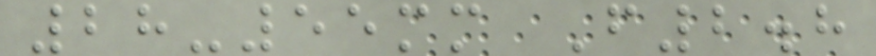28-55mm F2.8
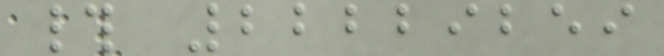# 22229259
